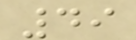49
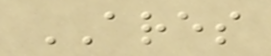ARES
